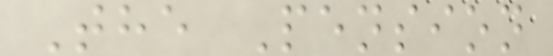The Pension
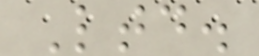Ltd.
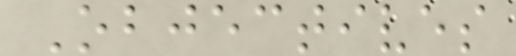Objectives
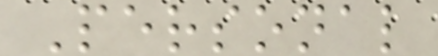Personal
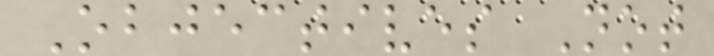Objectives Not
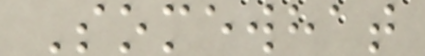Somewhat
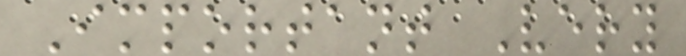Important Very
